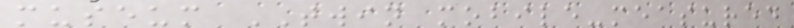museum TWIN mobile-measured
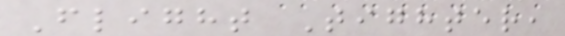Flight Tighter,
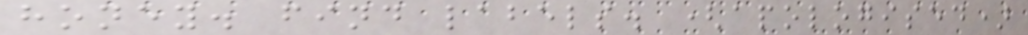honey. find labels. (apologised)
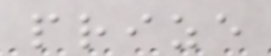prize
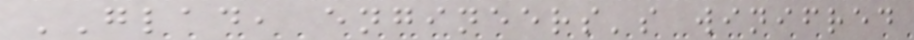GLAD, engineers's winifred
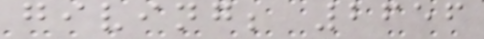giving; 2656
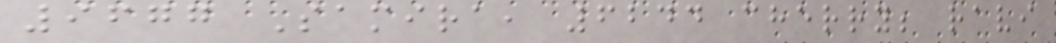9677 Samira, 6244 cherry; ravi
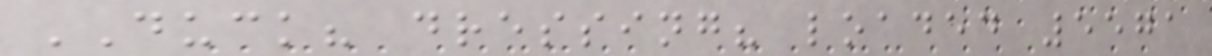DUCK? dressing? loaded 5571
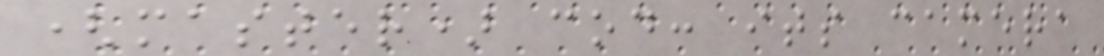(master) cod: its camera
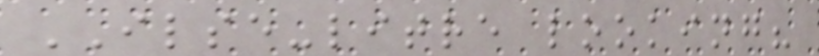ILSE-litre looking?
